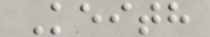Keith
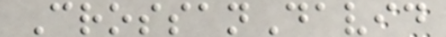CrossanDavid
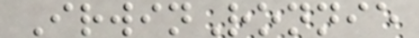IrwinRonnie
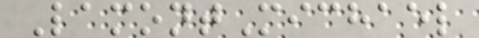LamontMichael
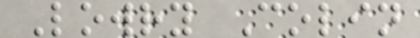Lowry Colin
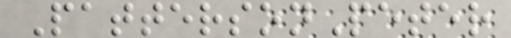PattersonPeter
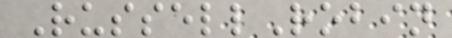RussellRobin
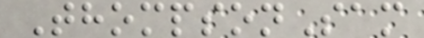ThompsonSam
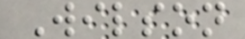Wilson
